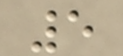5
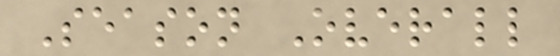Season Overall
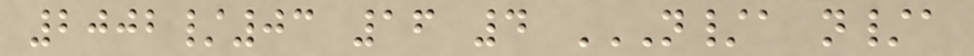2002/03 16 4 N/A N/A
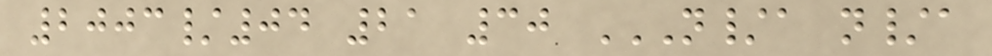2003/04 21 30 N/A N/A
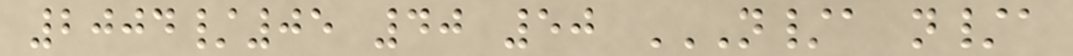2004/05 40 50 N/A N/A
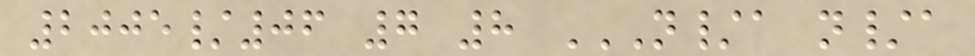2005/06 7 8 N/A N/A
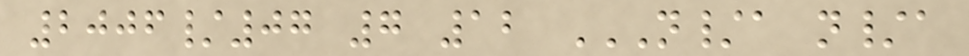2006/07 7 12 N/A N/A
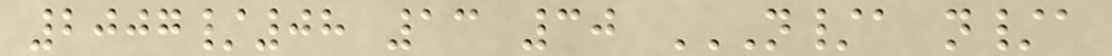2007/08 13 30 N/A N/A
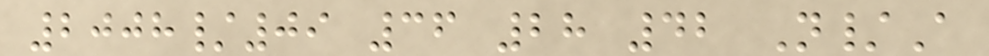2008/09 36 28 42 N/A
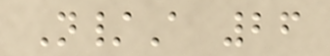N/A 26
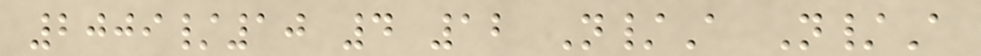2009/10 4 12 N/A N/A
